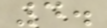4.
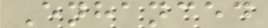Enhanced
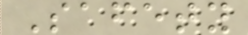Safety
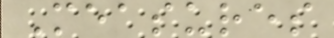Measures
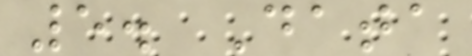5. Data
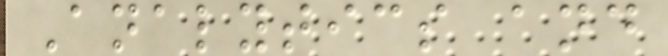Analytics and
